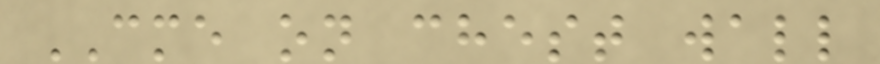CME on chest wall
